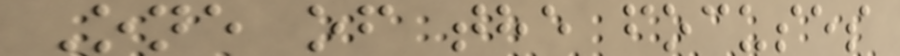One of the focuses
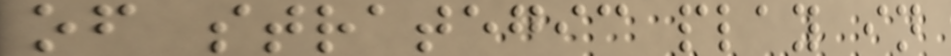of strategic play in
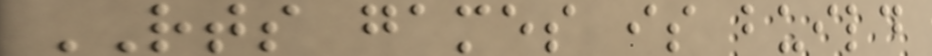RTS games is build
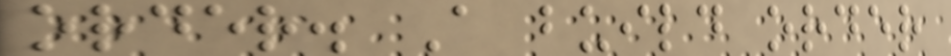order. A build order
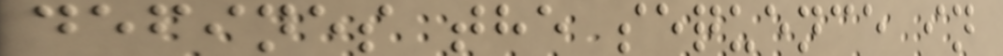defines the sequence in
